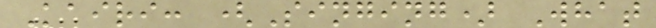Kairi: (Singing) What
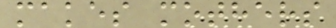makes mothers
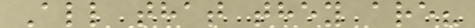All that they are?
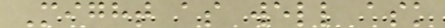Might as well ask
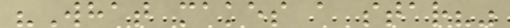"What makes a star?"
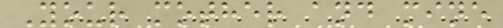Your mother and mine
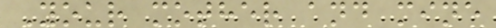Your mother and mine
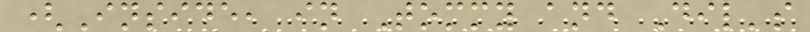(Inside, in Tommy and Dil's
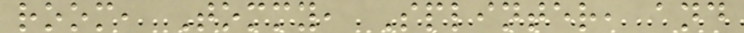room, Tommy, Splinter, and
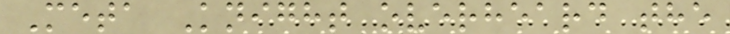Meta Knight overheard the
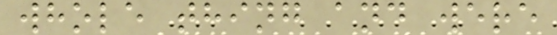whole thing and were
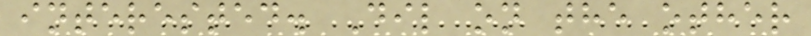interested. Dil on the other
